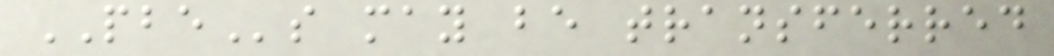PBEs may be transferred
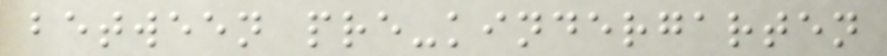between pre-kindergarten
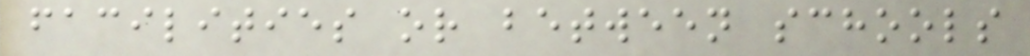facilities or between schools
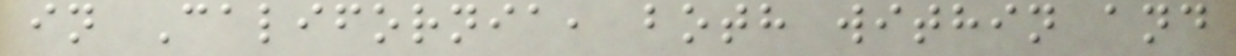in California, both within and
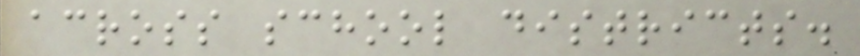across school districts.
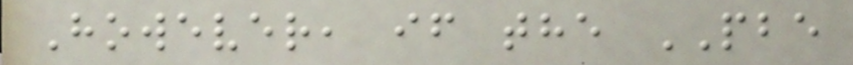However, if the PBE
